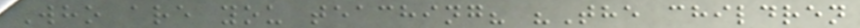Who are you teaching? "The children
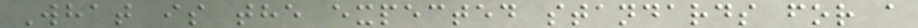What is the expected standards for a
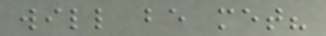will be met?
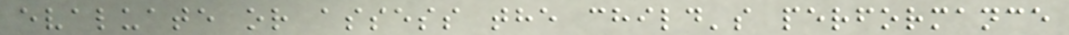evaluate or assess the child's performance
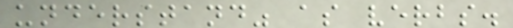understand" as verbs.
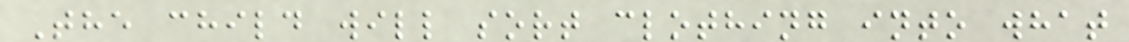The child will sort clothing into what
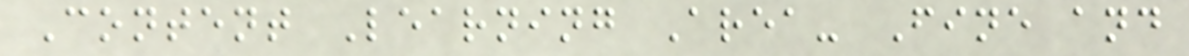Content Learning Area- Fine and
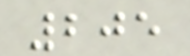205
